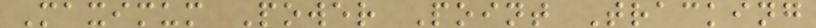Maximum Power Point Tracking
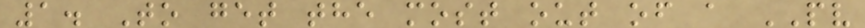1. To get the most out of a PV
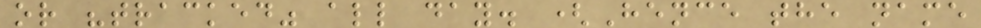or "tracked" all day. (Hence the name
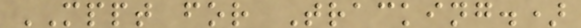MPPT for Tracking.)
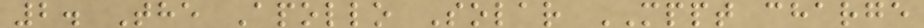2. The Apollo Solar MPPT charge
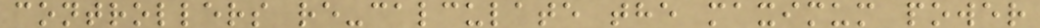controllers re-calculate the maximum power
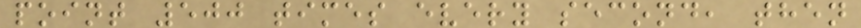point 500 times every second, then
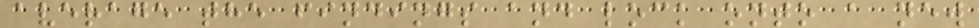average the findings and lock onto a new
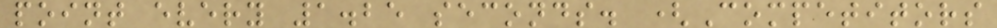point every 1.25 seconds. (Competitors
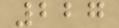227
